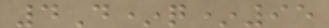4D*q*95
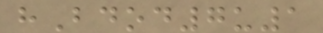hBdod7u1
